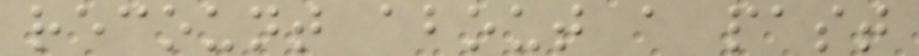recount about a past
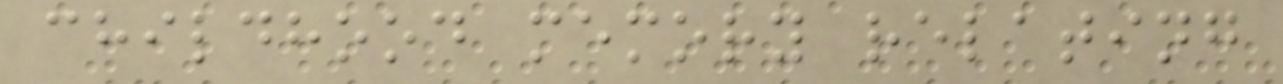childhood memory relating
